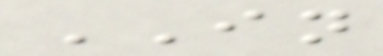IN
